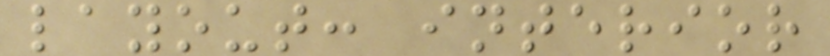layout: interior
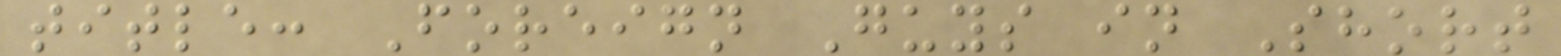title: Foreign Guys in Short
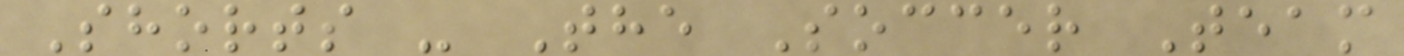Shorts - The Soccer Team
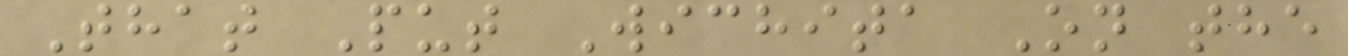That Put Wichita On the
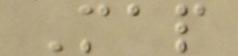Map
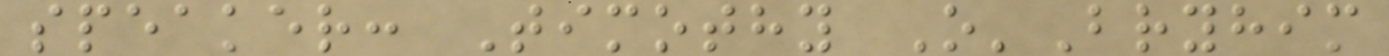speaker: Timothy O'Bryhim
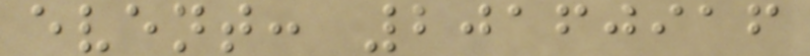event: 20160916
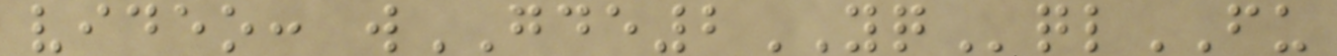video: wGDE2YQqlFU
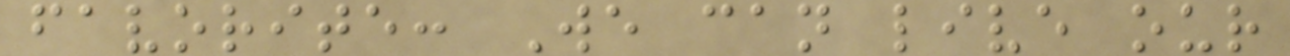favorite: We can live our
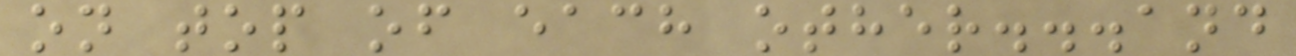on top of each other...and
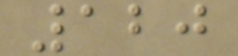120
